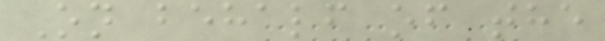On behalf of the
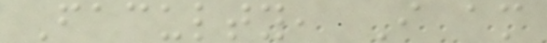Faculty, I am
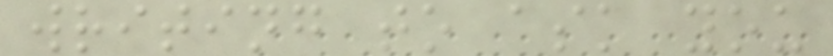writing to ask you
